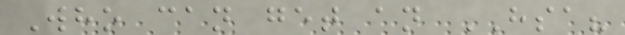Who can get an HSA?
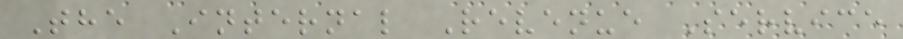The Internal Revenue Service
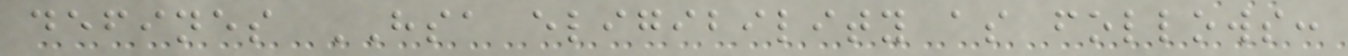defines HSA eligibility as follows:
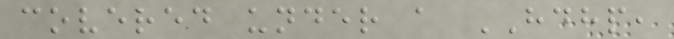covered under a HDHP,
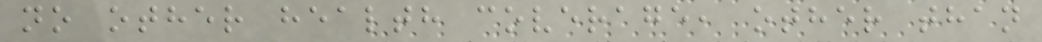no other health coverage, other than
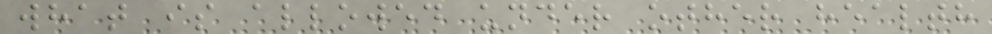what is allowed under other health
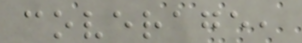coverage,
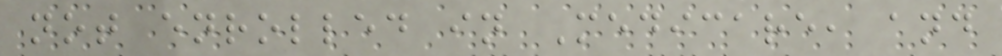not enrolled in Medicare, and
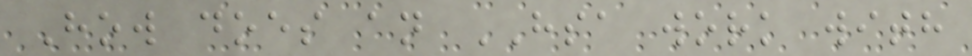How does an HSA work with
